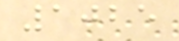1025
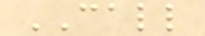CALL
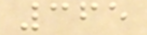365
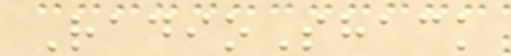RadioShack
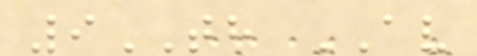9TH AV
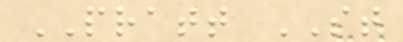PRATT ST
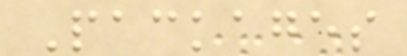Packages
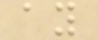ay
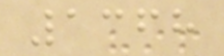1368
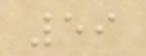59
